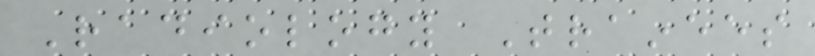Radiology Trainees
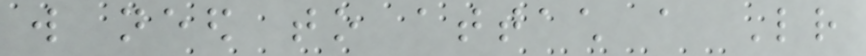will need to attach a Letter
